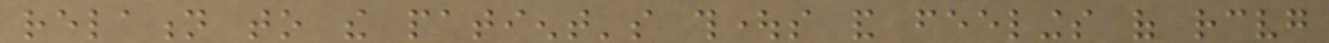relation to the patient's thoughts and feelings of receiving
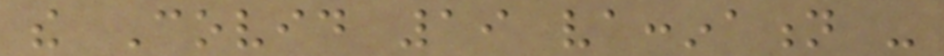the Covid 19 vaccination -
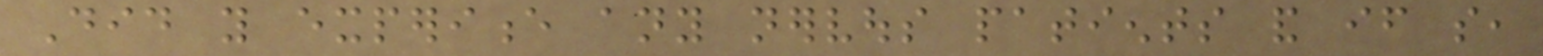Did you experience any nervous patients and if so,
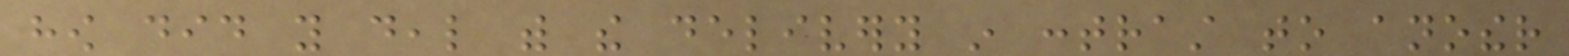how did you deal with the delivery in contrast to another
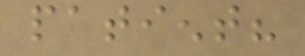patient?
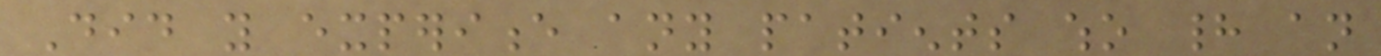Did you experience any patients who had an
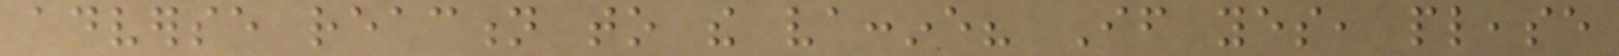adverse reaction to the vaccine? If yes, please
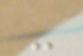-
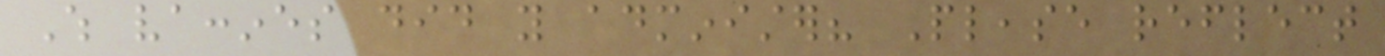Which vaccines did you administer? Please reflect
